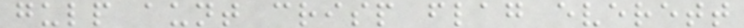gulp aunt crisp flag everett
